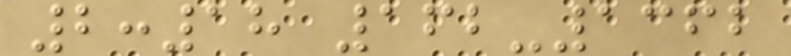2:18 162-1362
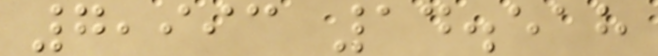7,993 14.518
